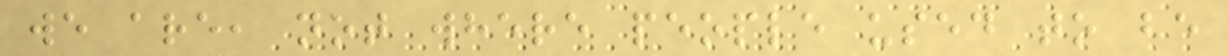we are, not where people used to be
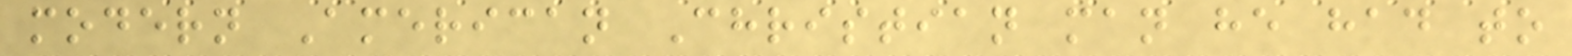modern American Christian man he had to
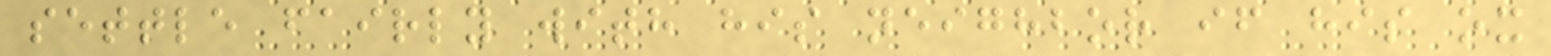settle fairly with his neighbor if his ox
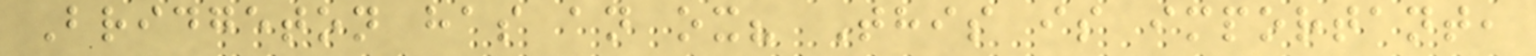Bridgeton has an ox? This is important,
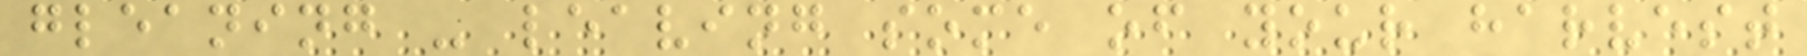gleaning - leaving some of your harvest
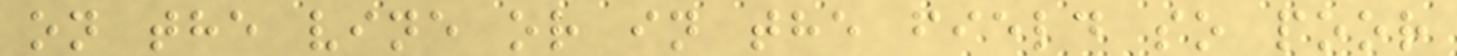on the vine or in the field so poor
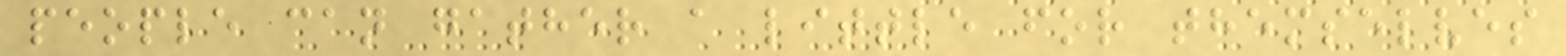people can gather a little for themselves
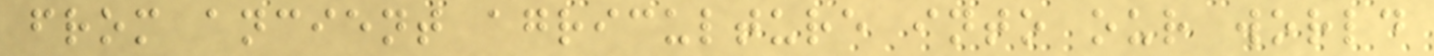from ancient agriculture into our world
